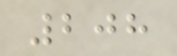208
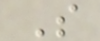S
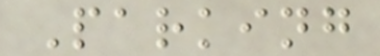Parking
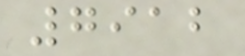7912
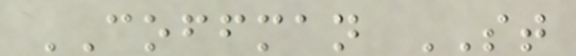COFFMAN ST
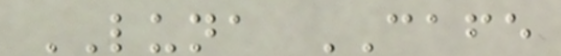LUNA CAFE
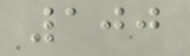100
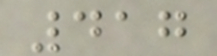417
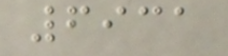6931
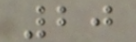20
